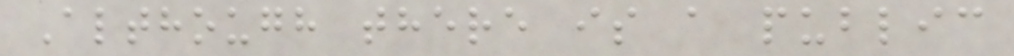Although there is a public
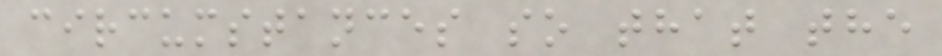circumstances so that the
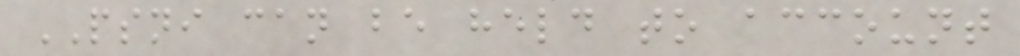PSNI can be held to account
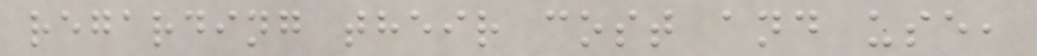regarding their cost and use,
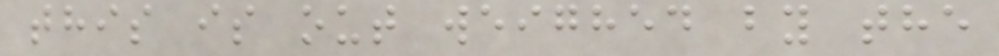this is out weighed by the
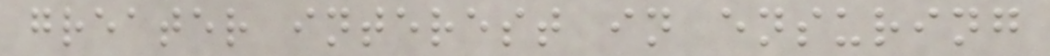greater interest in ensuring
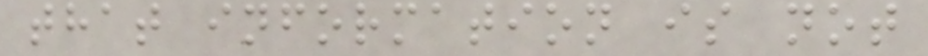that information is not
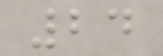24
